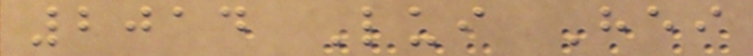2014 Lui Hei
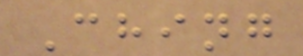Ching
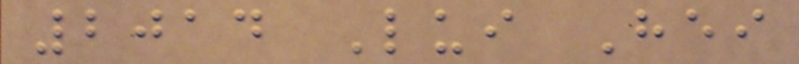2014 Lui Hei
